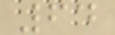64
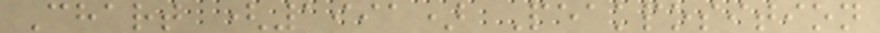Chart (1991) Peakposition
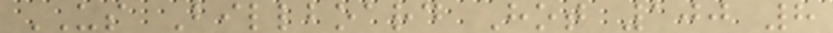US Billboard Hot 100 8
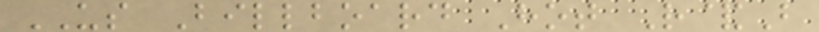US Billboard Hot R&B
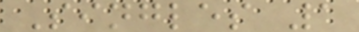Singles 1
